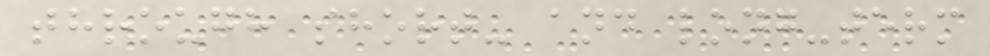through short- and long-term
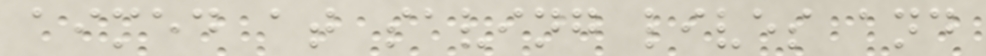aimed at saving lives and
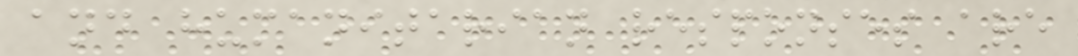and humanitarian responses are
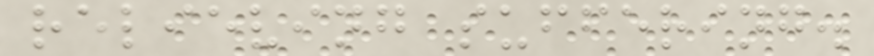relieving suffering.
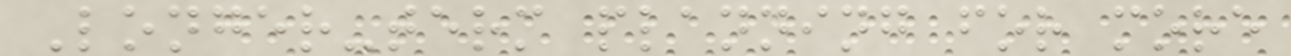Longer-term planning for more
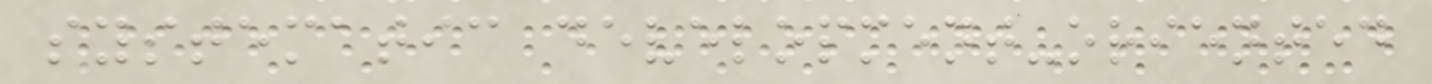systematic development-oriented
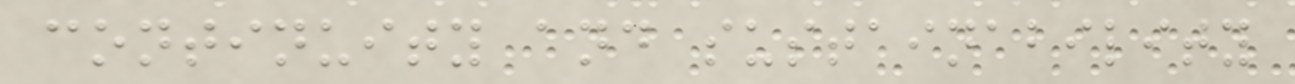continuity and sustainability
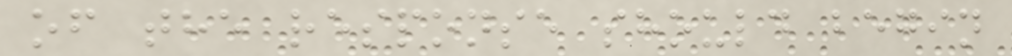of the response should begin
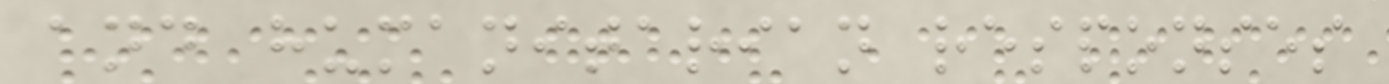and humanitarian responses
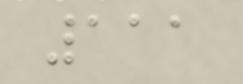111
